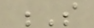S
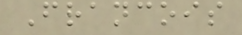Francois
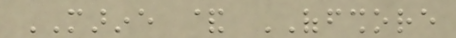MARINE & OFFSHORE
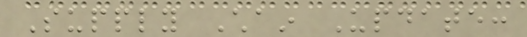Supply Chain Update:
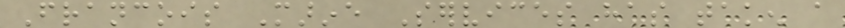Francois Marine Services has taken a
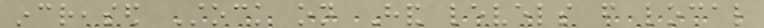increased Stock on Hand levels from local
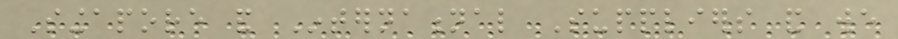Singapore and International Suppliers and we
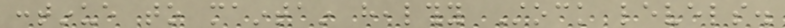continue to maintain healthy Stock levels.
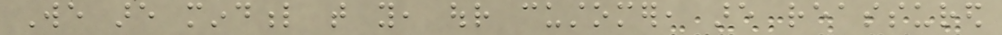We are mindful that you, our customer, are reassured
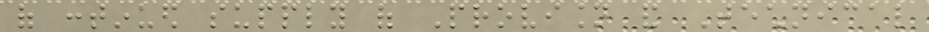of continued supply of Provision and Technical
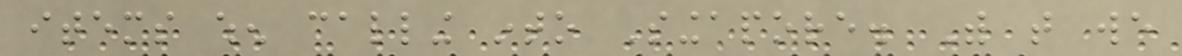items when calling into Singapore. With that we
